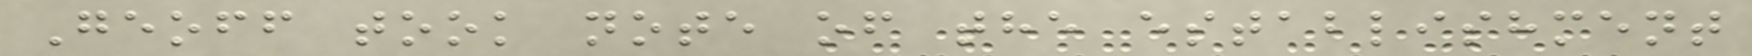Geoff took note of the establishment
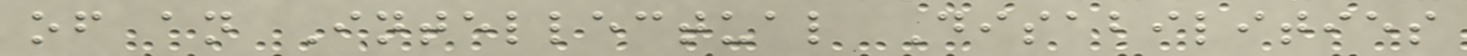of an Intellectual Disabilities
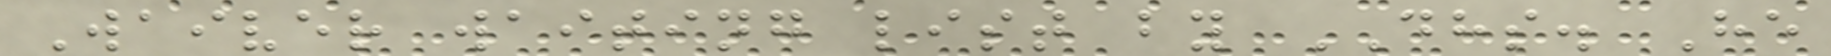Waiver waiting list by DHS. He
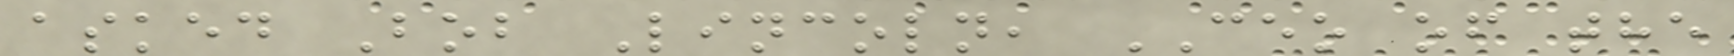asked Bob Lincoln, CEO of the
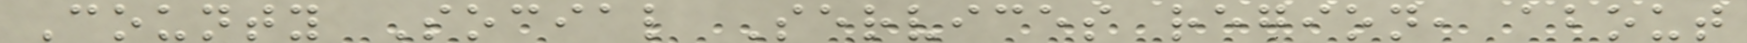County Social Services region, about
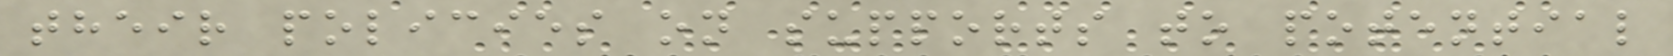their policies on supports to potential
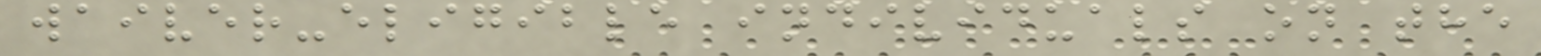waiver-eligible individuals on the
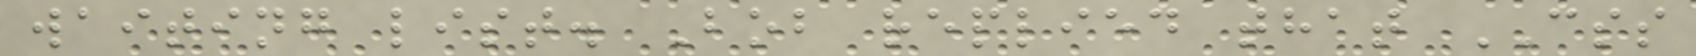waiting list. Bob replied that CSS
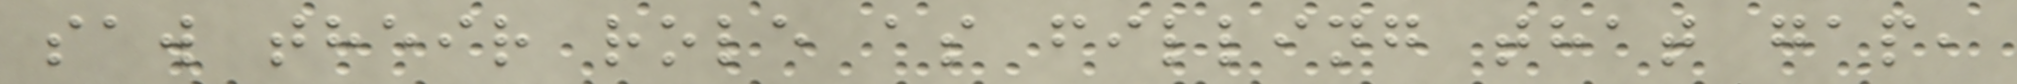saw their role as filling that gap,
